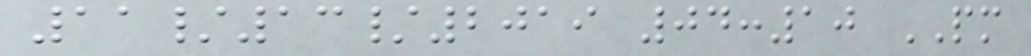11/13/2019 04:10 PM
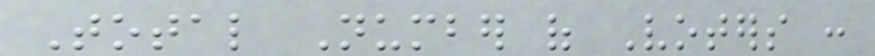Total Number of Voters :
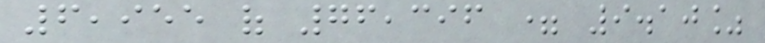6,955 of 76,396 = 9.10%
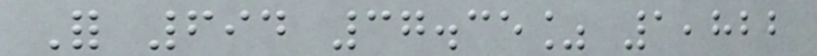For 694 37.35% 1,822
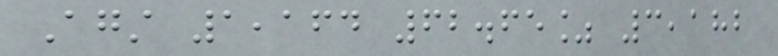Against 1,164 62.65% 3,182
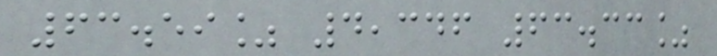63.59% 4,346 63.33%
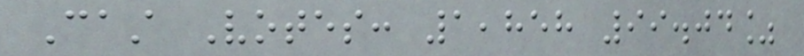Cast Votes: 1,858 99.04%
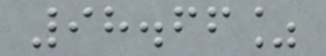98.66%
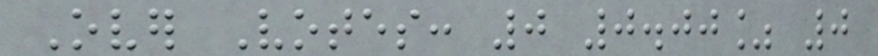Over Votes: 0 0.00% 0
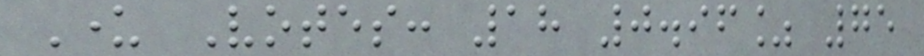Under Votes: 18 0.96% 75
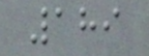189
